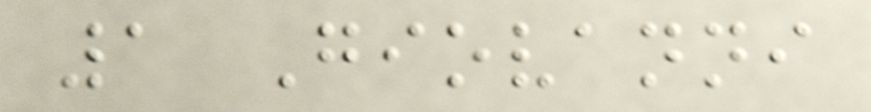1 Giovanni
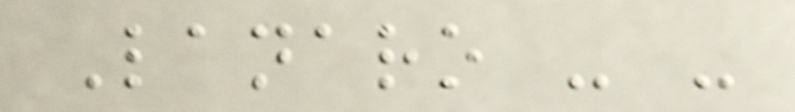Lanaro - -
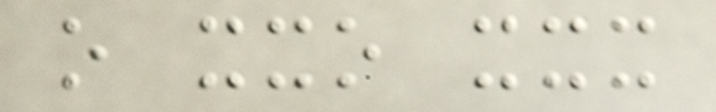o xxo xxx
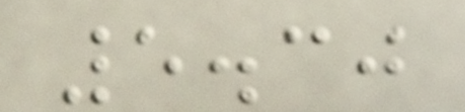5.30
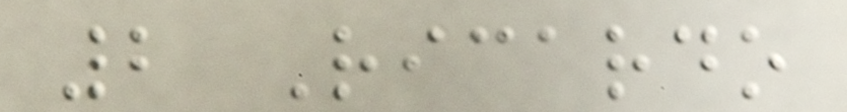2 Ricardo
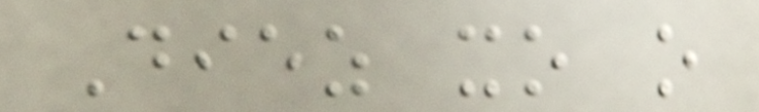Diez xo o
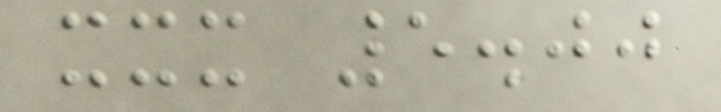xxx 5.00
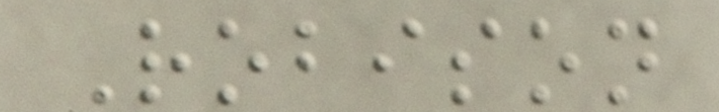Robison
